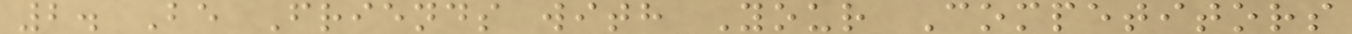2. Be Friends with Your Competitors
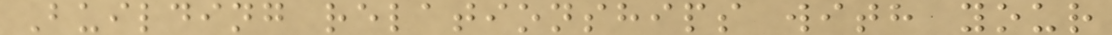Building relationships with your
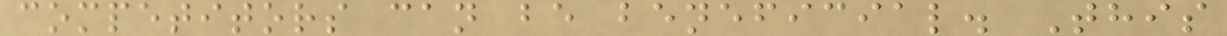competitors can be beneficial. This
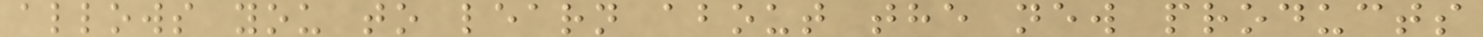allows you to learn about the new products
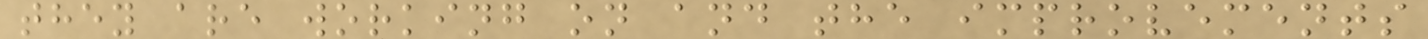they are working on and the improvements
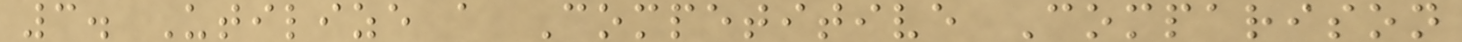3. Utilize a Competitive Comparison
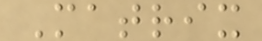Matrix
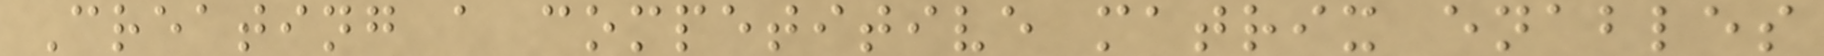Creating a competitive matrix enables
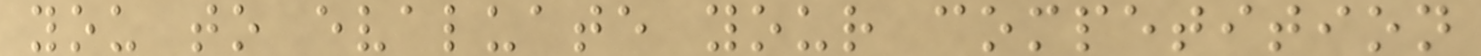you to evaluate your competition
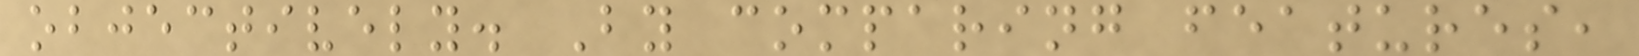objectively. By comparing features,
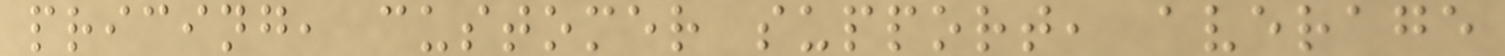pricing, customer support, average
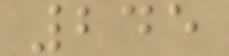245
